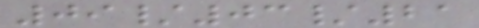09/03/21
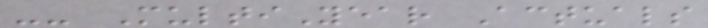-- MultiYear Actuals
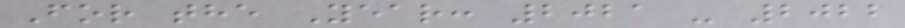For the Year: 2021 - 2022
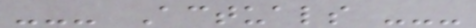--- Actuals ---
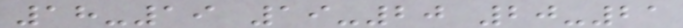18-19 19-20 20-21
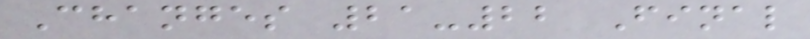Changes 21-22 Final
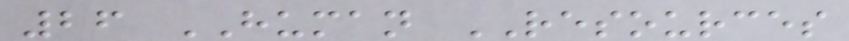26 HUMAN RESOURCES
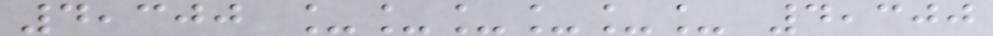4,300 ______ 4,300
